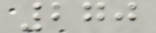270
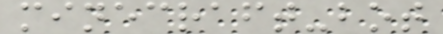minecraft-bot
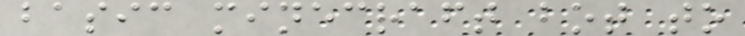basic minecraft bot to
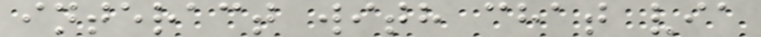interact with chat via
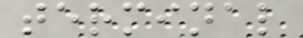terminal
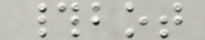#bot
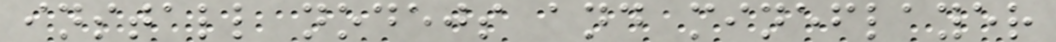install nodejs and mineflayer
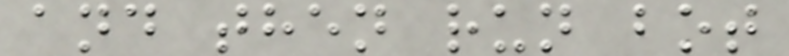and then run bot
